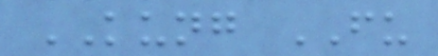KUNG FU
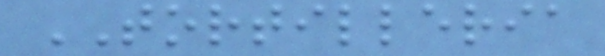TORTILLERIA
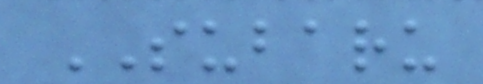SUBARU
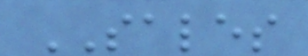SALES
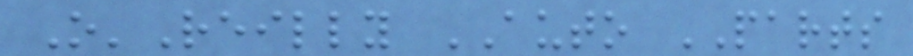O'Reilly AUTO PARTS
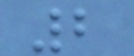2
